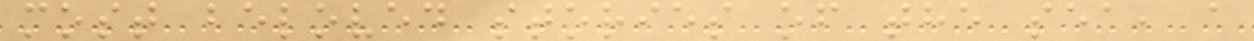most beloved stories of the sea, a
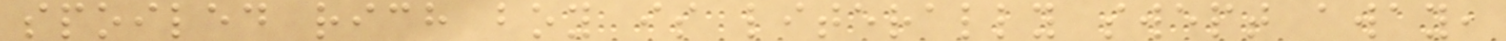spoiled rich boy is literally swept away,
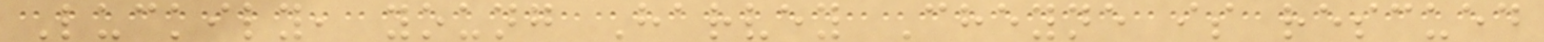Luckily, young Harvey Cheyne is rescued
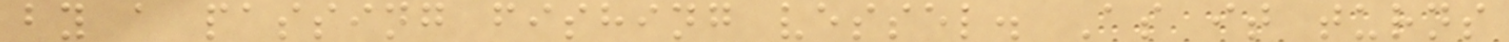by a passing fishing vessel. As it turns
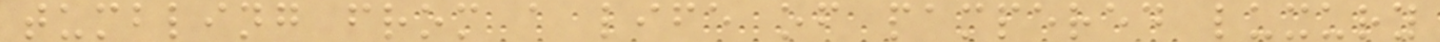tumbling from a life of pampered luxury
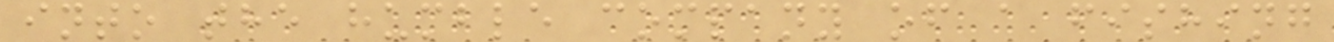into the humble company of a fishing
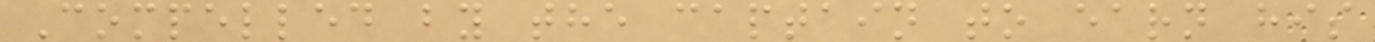Compelled by the captain to earn his
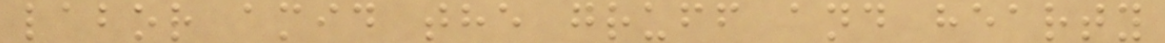labor amid the gruff and hearty
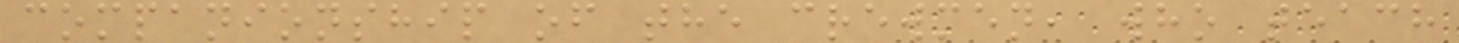companionship of the crewmen, who teach
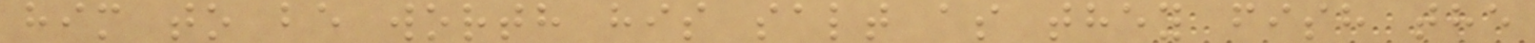him to be worth his salt as they fish the
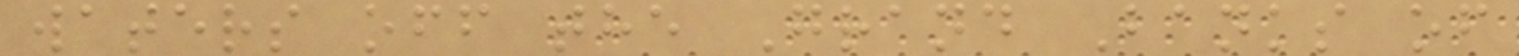waters off the Grand Banks of
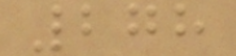278
